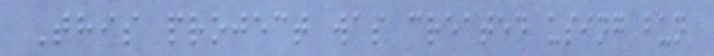This project was created using bun
